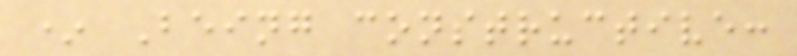* Being constructive:
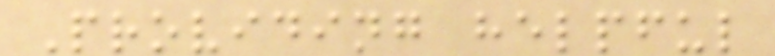Providing helpful
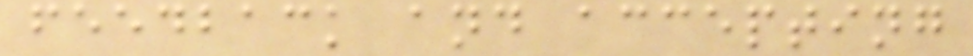feedback and accepting
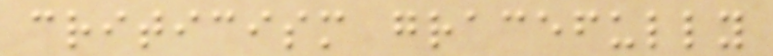criticism gracefully
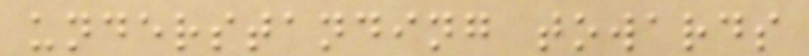understanding towards
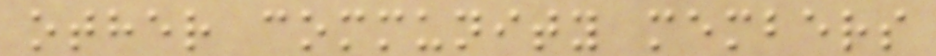other community members
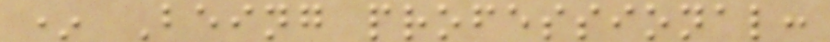* Being professional:
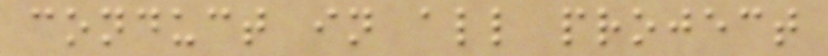conduct in all project
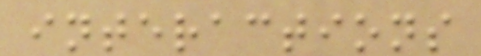interactions
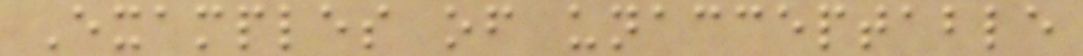Examples of unacceptable
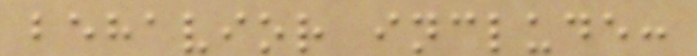behavior include:
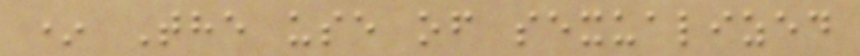* The use of sexualized
